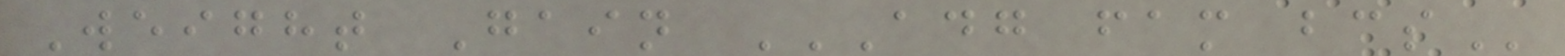Weight Gain ADG FAM BCS
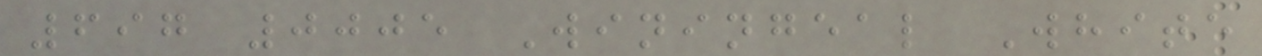697 0005 Winingeal White
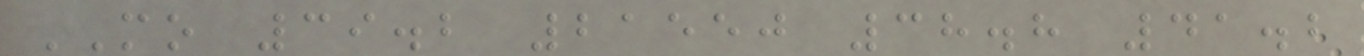MO 39.2 21550 38.8 41.2
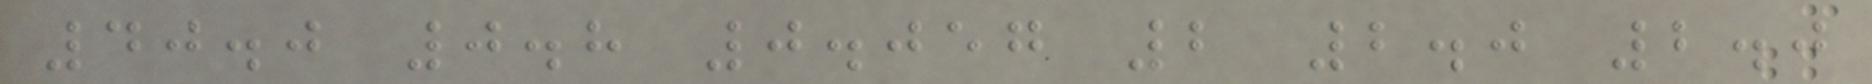40.0 0.8 0.057 2 2.0 2.0
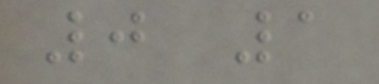0 1
